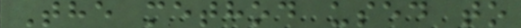The method used to
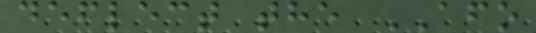deflect the AFO
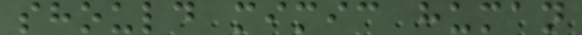should mimic human
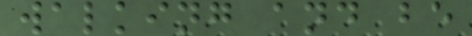walking and be
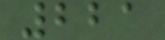221
